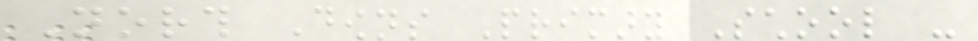North Downs Primary School -
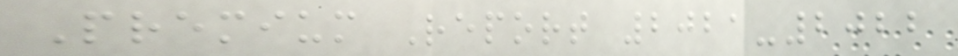Premium Report 2021-2022
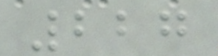227
